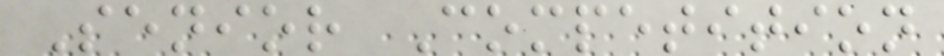Senior Competition
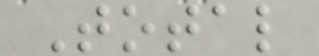Total
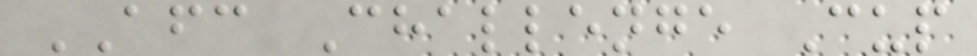AFC Challenge Cup
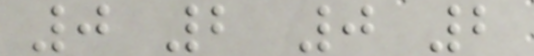0 2 0 2
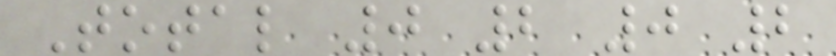Total 0 2 0 2
